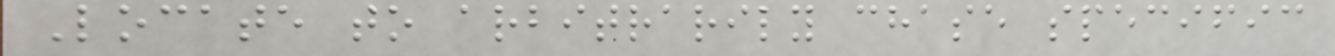Locate to arbitrarily chase specific
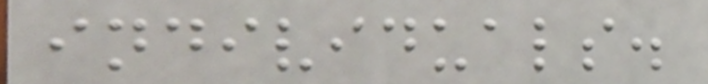individuals.
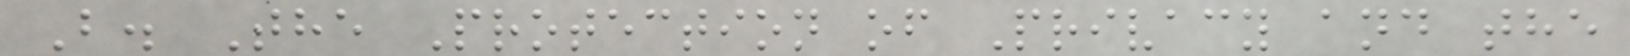B. The Protection of Privacy and the
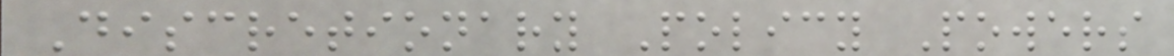Discretionary Policy Powers
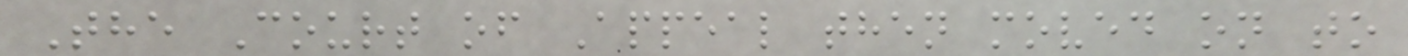The Court of Appeal then moved on to
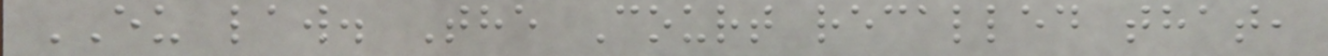EU law. The Court recalled that,
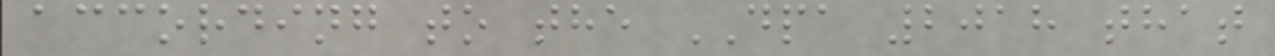according to the DPA 2018 that
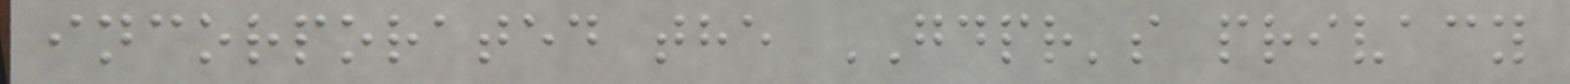incorporated the GDPR's privacy
